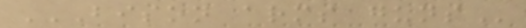BISON ARMS GUNS
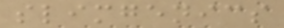slimgenics
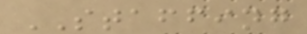STAFFING
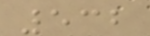532
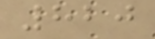820
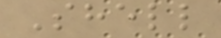Shell
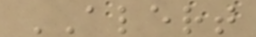ALERT
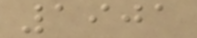1901
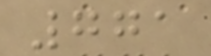771
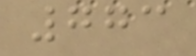773
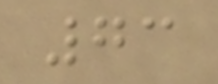73
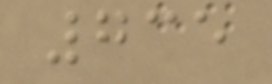735
